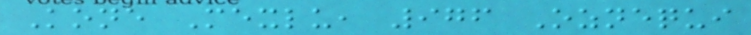Kone Mexlu, 976 Oznequi
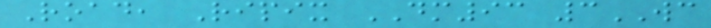Road, Ripix DM93 3WC
